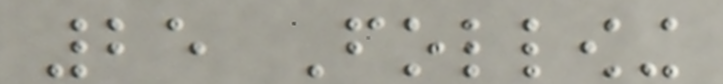25 Following
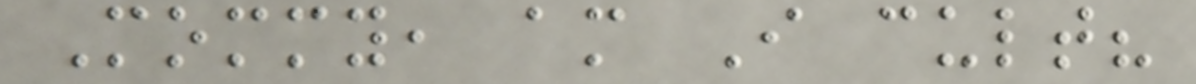Mommy, am I cult?
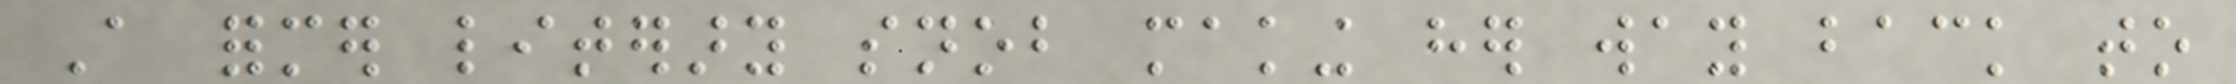A former literary snob making her way back to
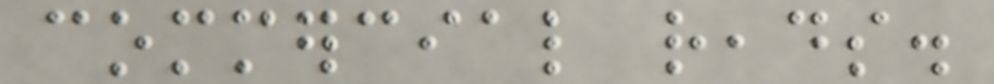commercial reads.
